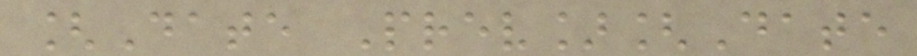[Date Prev][Date
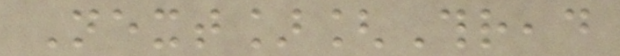Next][Thread
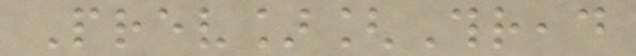Prev][Thread
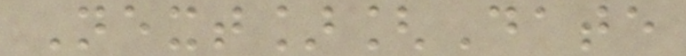Next][Date
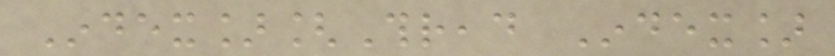Index][Thread Index]
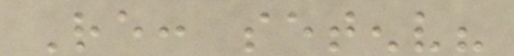Re: setenv?
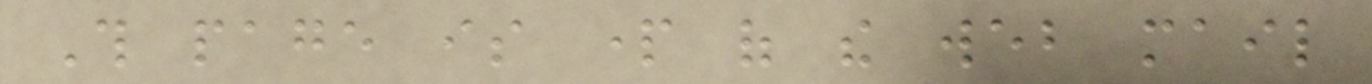This page is part of the web mail
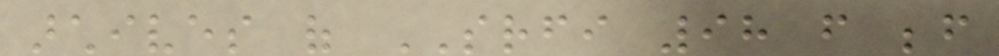archives of SRFI 98 from before
